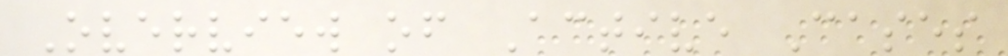Overview of Active Cases
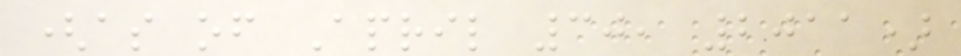(as of April 30, 2011)
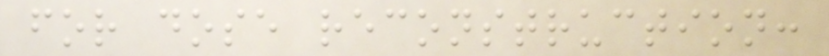for dose reconstruction:
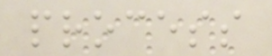process
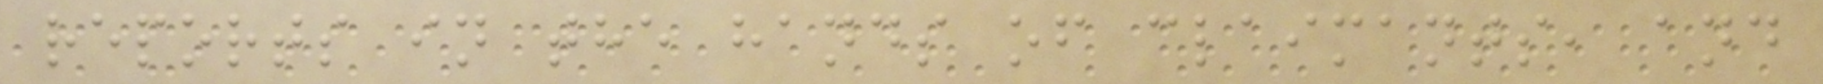reports in the hands of claimants, and
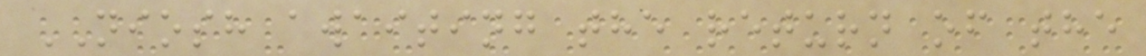NIOSH awaiting the return of the
